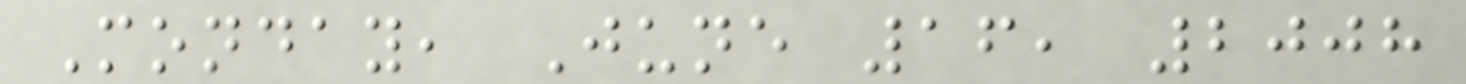Monday, June 16, 2008
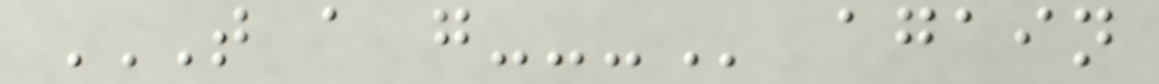T A G--- again
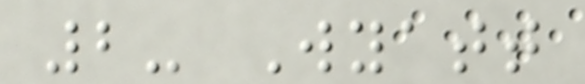2- Wyatt
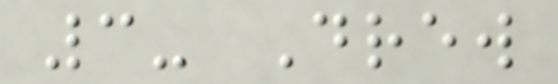3- Drew
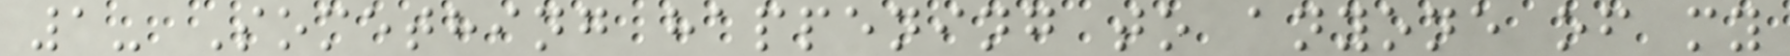1- Something happening to anyone of my
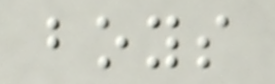boys
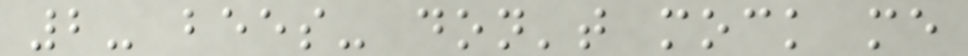2- bees- don't mock me
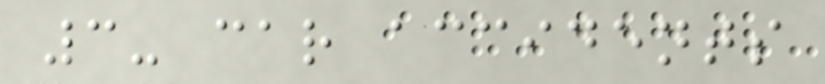3- car accidents
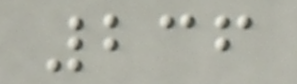236
